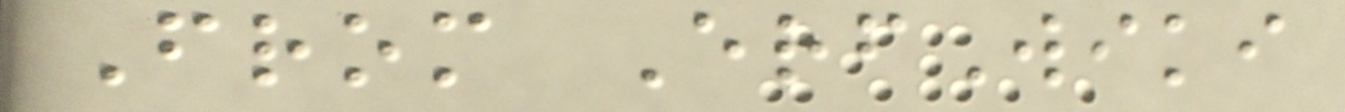From ErfWiki
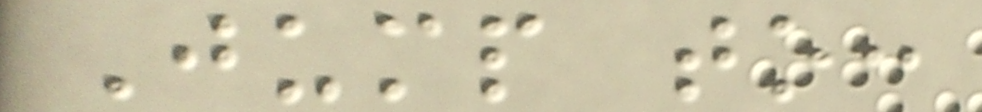Jump to:
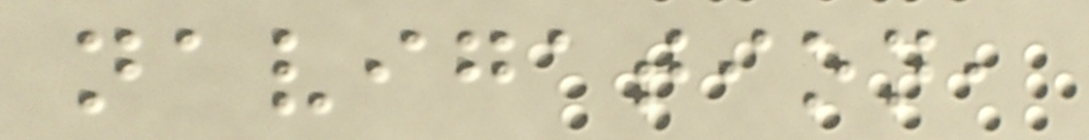navigation,
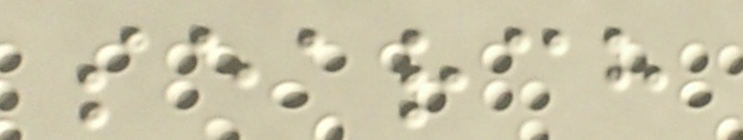search
